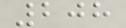208
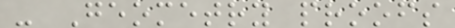- Geometry proofs
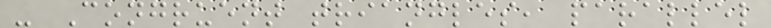- Congruent triangles, parallel
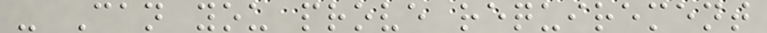- Can you prove requirement
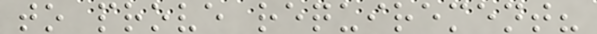to prove requirement?
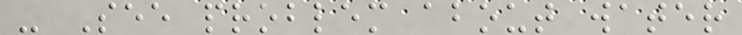- See problem about water
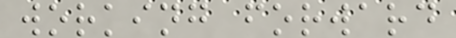working forward
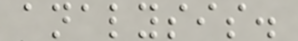analysis.
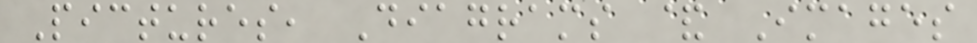Pictures, Diagrams & Images
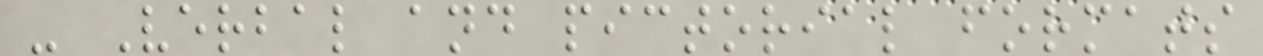- Verbal and pictorial formats
